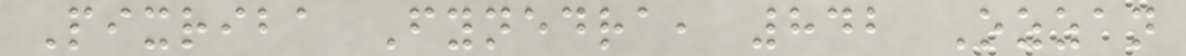Pixriba Fynedra, 842 Ozzan
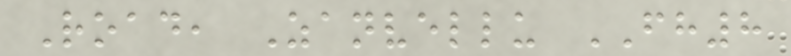Road, Zanvellu FH8
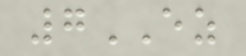7EZ
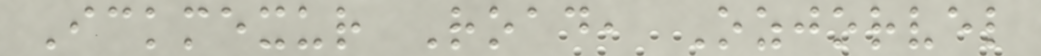Ickmexur Road, Ozjorvel
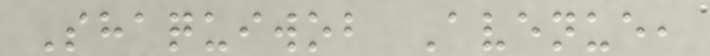Shaquiwob Avenue,
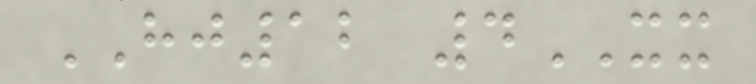HJ12 4XX
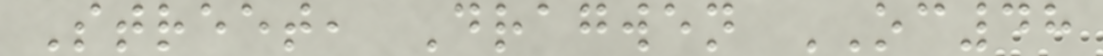Street, Dragwen OC48
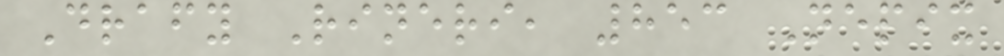Drafy Rineri, 853 Nepix
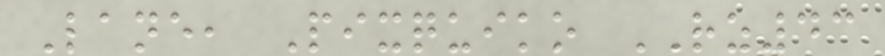Lane, Pixquiko RZ43
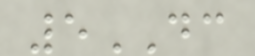5DC
